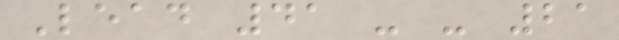Lead 41 - - 21
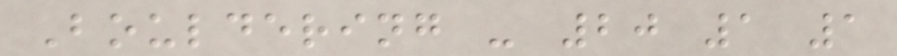Bouldering - 20 1 1
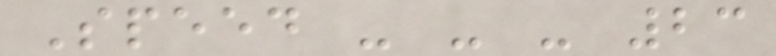Speed - - - 23
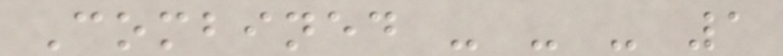Combined - - - 1
